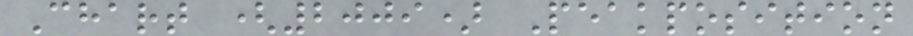Chart (2009) Peakposition
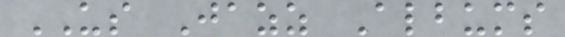US Jazz Albums
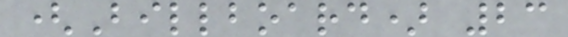(Billboard) 23
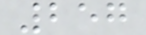257
